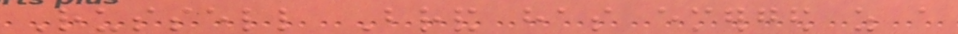Russell Brand has emerged as a
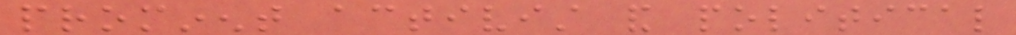prominent activist and political
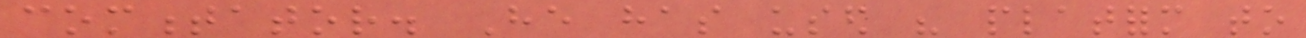commentator. He has used his platform to
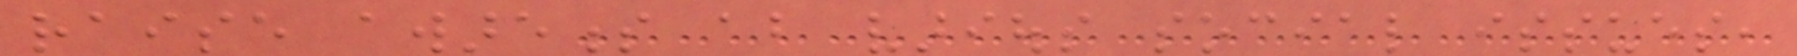raise awareness about various social issues,
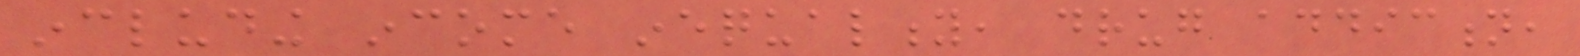including income inequality, drug addiction,
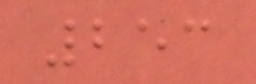253
